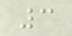3
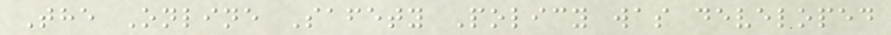The Online Safety Policy was developed
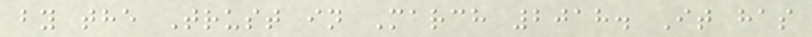by the Trust in March 2018. It has
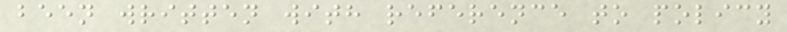been written with reference to policy
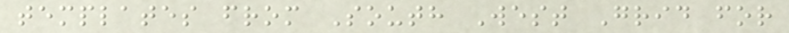templates from South West Grid for
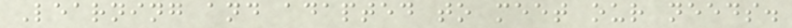Learning and adapted to meet our needs.
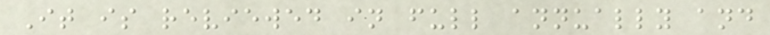It is reviewed in full annually and
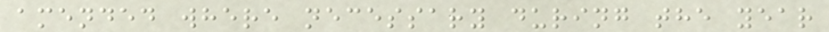amended where necessary during the year
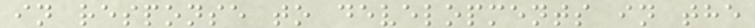in response to developments in the
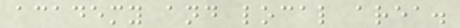academy and local area.
